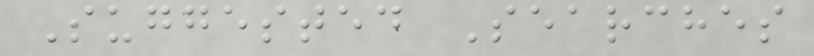Suggested Searches
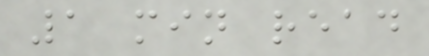1 min read
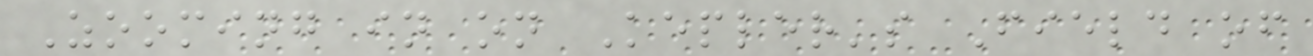Zooming in on Kepler's Field of
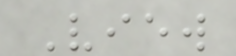View
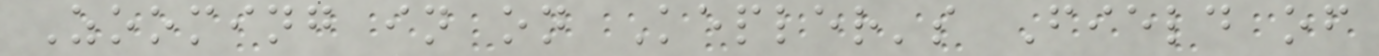Zooming in on Kepler's Field of
